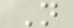N
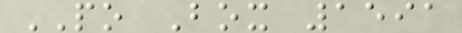PO Box 1591
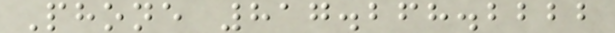Phone 817.268.2222
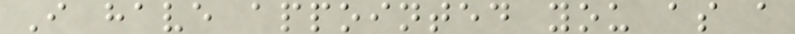I have appointed you as a
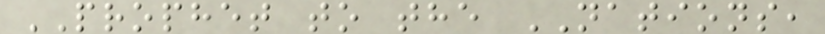PROPHET to the NATIONS,
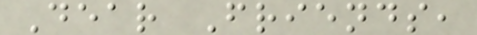Dear Friends,
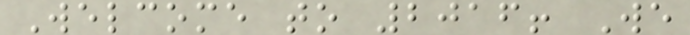Welcome to 2016! We
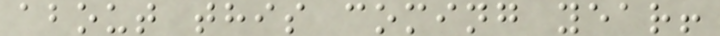about this coming year!
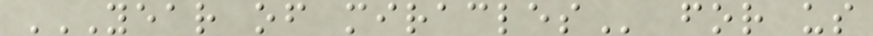YEAR OF MIRACLES for us
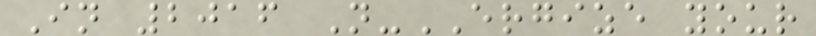In 2016 N-ERGIZE your
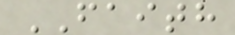FAITH
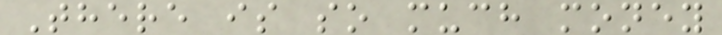There is so much money
